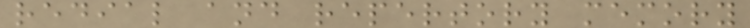redial and repertory memory
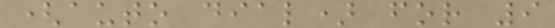(auto dial) for 9
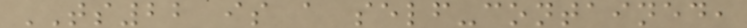TS22 is a self-contained,
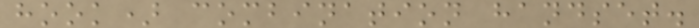hook) combination handset.
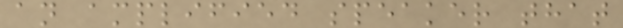an amplified speaker that
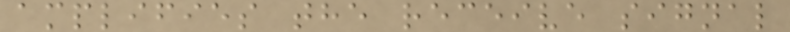amplifies the receive signal
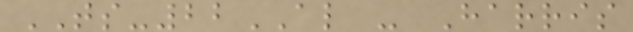TS-22AL - Harris
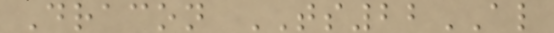Dracon TS22AL
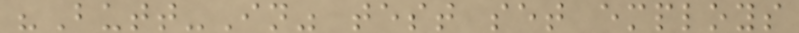"Butt-In" test set employs
